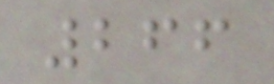266
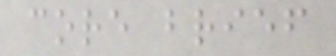core brief
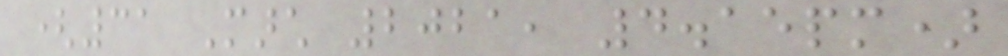(31 March 2021, 4.15pm)
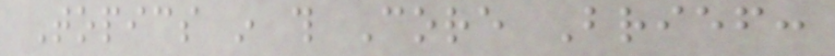Topics in this Core Brief:
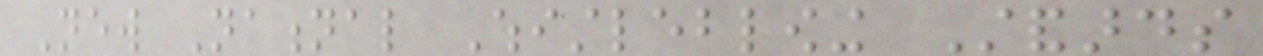New National Whistleblowing Standards
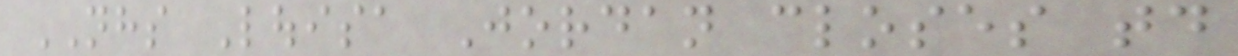NHS Louisa Jordan closes today
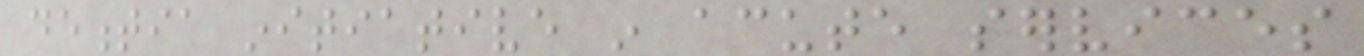dementia initiative in acute services
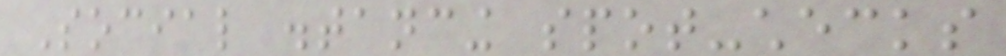Social distancing spot-checks
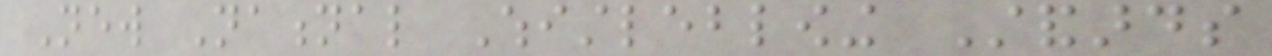New National Whistleblowing Standards
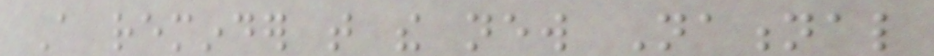A reminder that the new National
